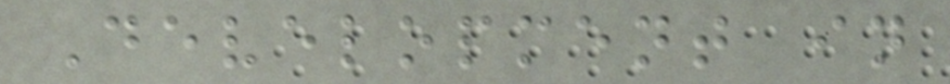Development in
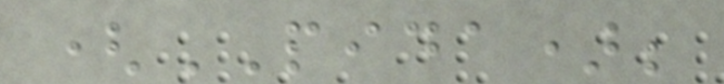(PIDA);
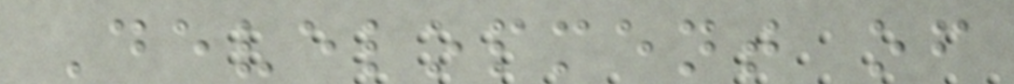Development of
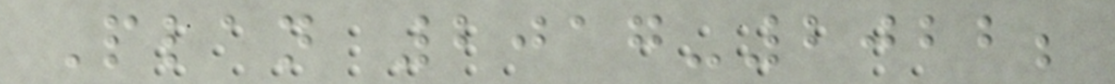Plan 2017-2022;
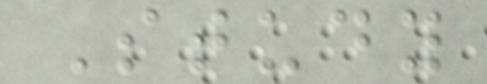Study
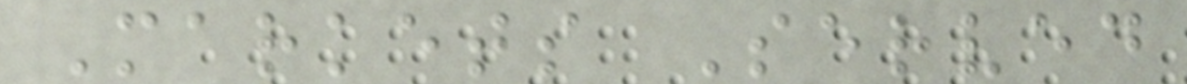Markets Served
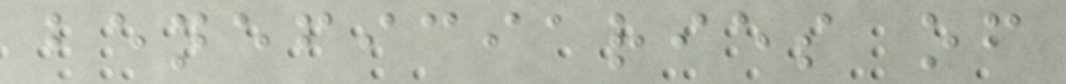beneficiaries of
